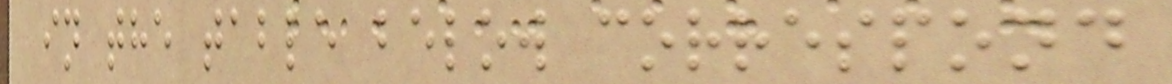in the table below correspond
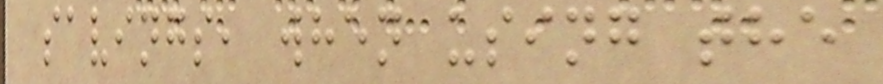savings, when using the
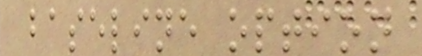baseline option
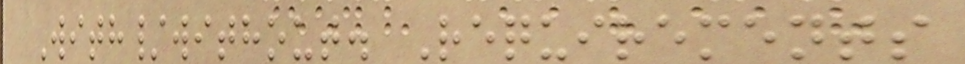With/without. Requirements
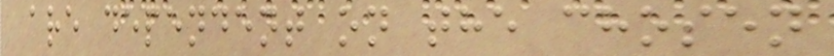are dependent on the chosen
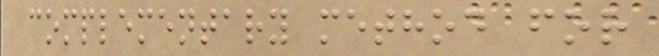complementary method for
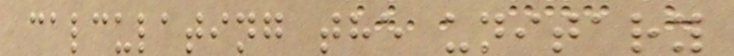calculating the unitary
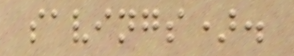savings).
